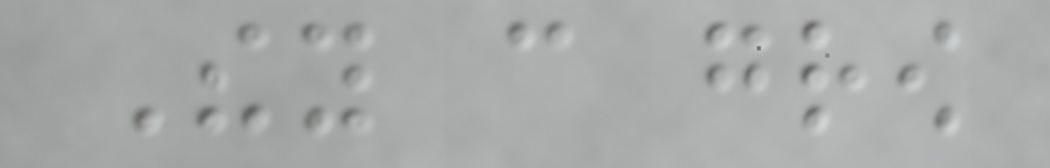They can grow
